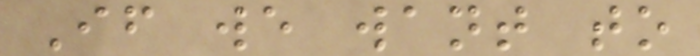If we want to
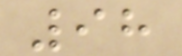98
